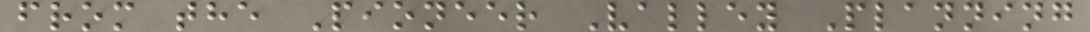from the Pioneer Valley Planning
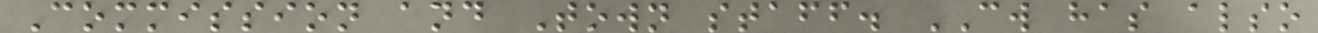Commission and Town staff. CW has also
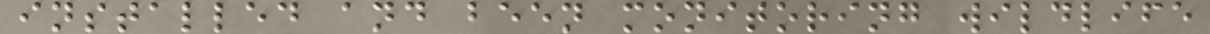installed and been monitoring wildlife
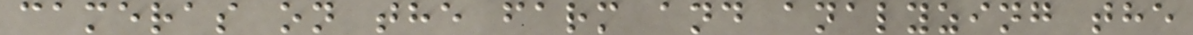cameras on the farm and analyzing the
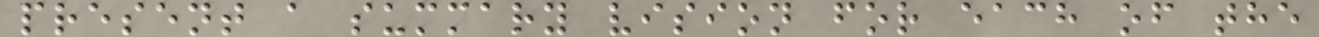present a summary vision for each of the
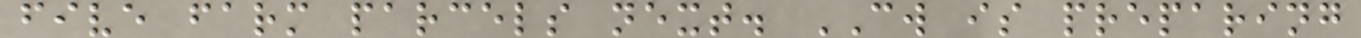five farm parcels next. CW is preparing
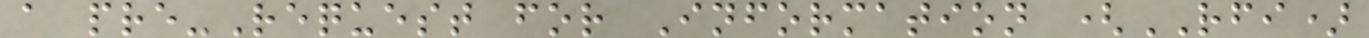a pre-Request for Information (RFI)
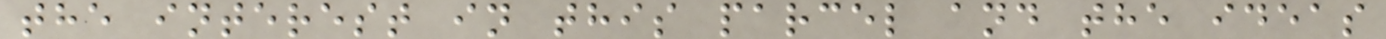the interest in this parcel and the ideas
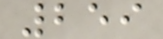259
